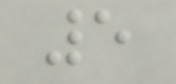5
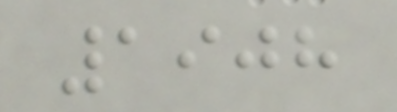1908
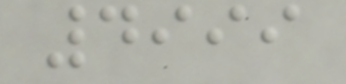4999
